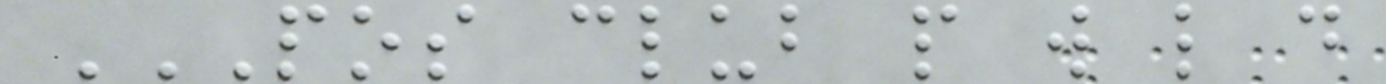POS CLUB P W L D
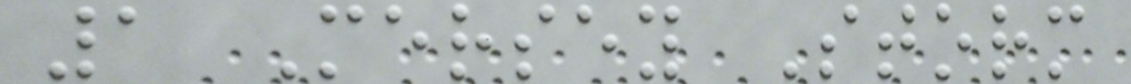1 Mersey Storm
